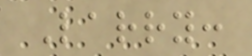Larry:
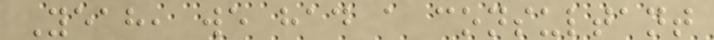Yeah, we had a consultant
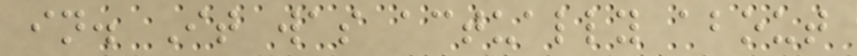in. It was actually about
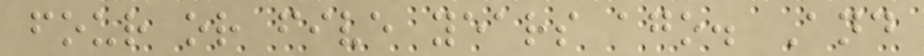four or five years ago. And
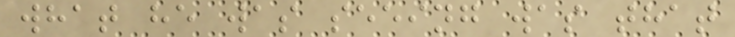what he was seeing was that
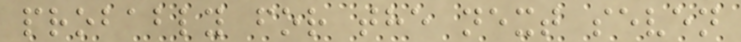probably for the next seven
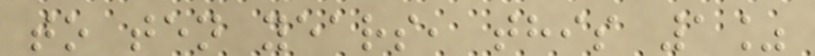to ten years, this 1%
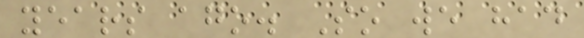years ago. So we had
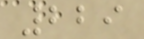229
